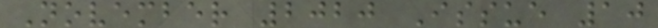November 2020 Issue 10
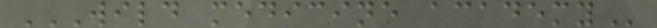WILD MEDICINE ACADEMY
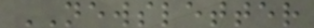NEWSLETTER
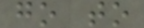go to
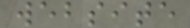website
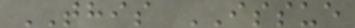THIS ISSUE
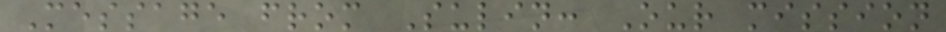Message from Sulin: Our mission
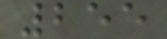255
